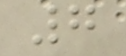7
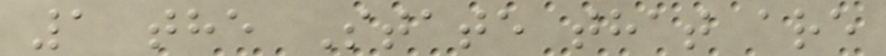1 the State that are
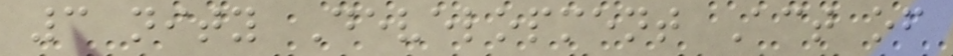3 nity Development Act of
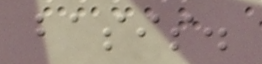basis.
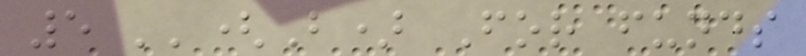5 ''(B) For funds
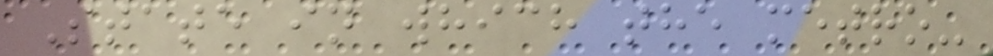State in which the metro-
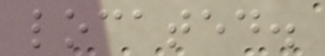located.
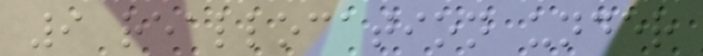9 reallocation under
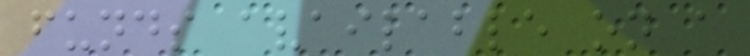funds available on a
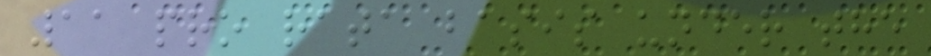11 pro rata basis under the
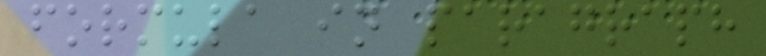formula in paragraph
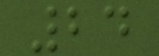24
